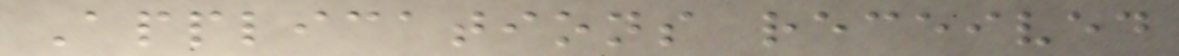Applications received
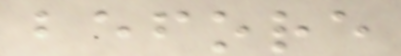before
